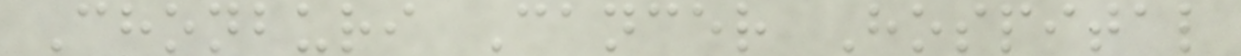Chonburi Cancer Hospital
